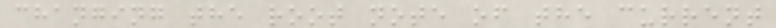changing the root note of the current
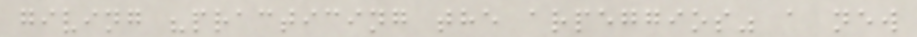giving "practicing the arpeggios" a new
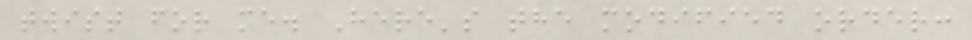twist for me. Here's the modified order:
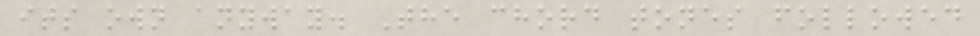its own anyway. The chord tones followed
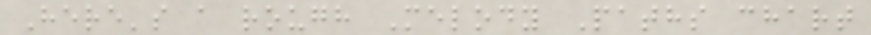Here's a rough Melody Paths chart
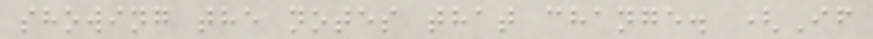showing the notes that change. (If
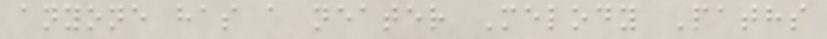anyone has a neater Melody Paths
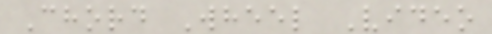Chord Wheel Video
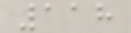118
